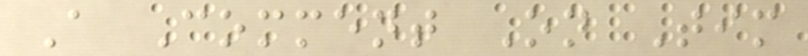A Comment On Tim
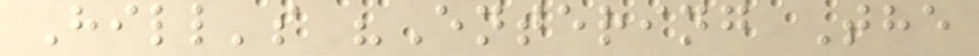Hill's "Entering The
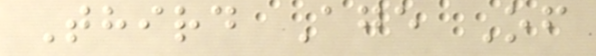Third Age Of
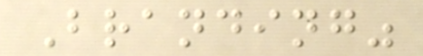Branding"
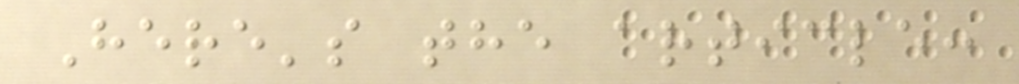Here's the article:
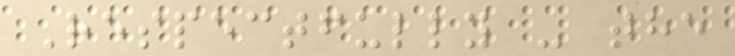Respectfully - the
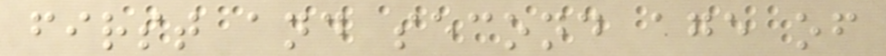first and second age of
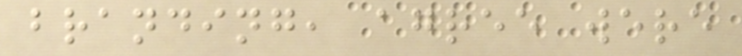branding, agree were
